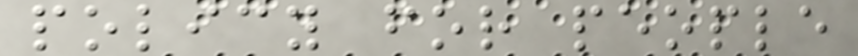policy for people
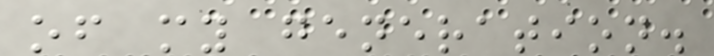of my generation.
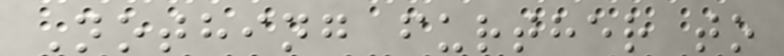Nothing further to
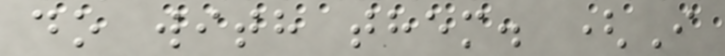do with them. (I
